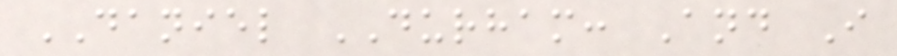DANIEL DURHAM: And I
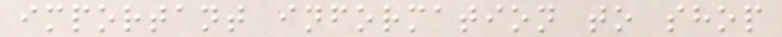important information to shop
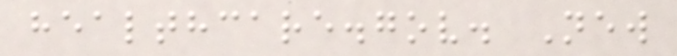healthcare.gov. New
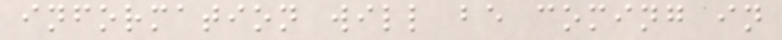information will be coming in
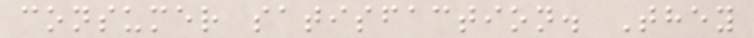consumer satisfaction. They
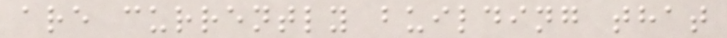are currently building that
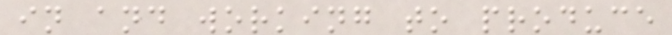in and working to produce
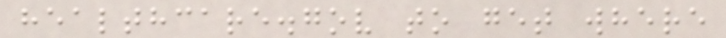healthcare.gov to get where
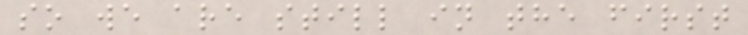so we are still in the first
